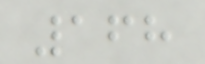168
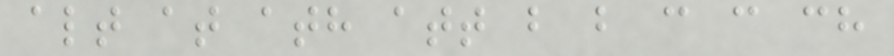alt at ath att b b c c ch
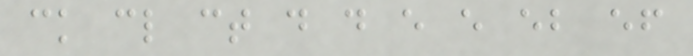ck cl ct d d e e eb ef
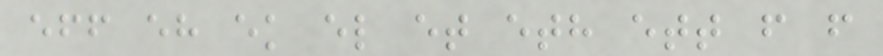eff eh ek el et eth ett f f
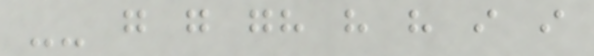-- g g gh h h i i
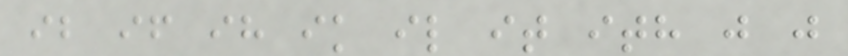ib if ih ik il it ith j j
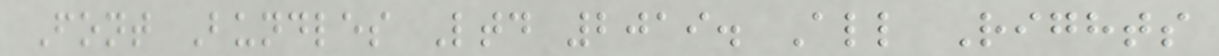Font Bundles Ltd 2019. All Rights
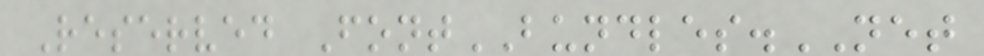Reserved FontBUNDLES.NET
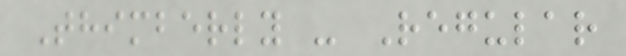Thimberly - Regular
